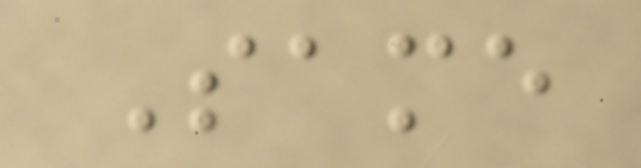Same
